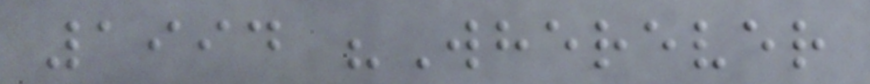1994 "Wherever
